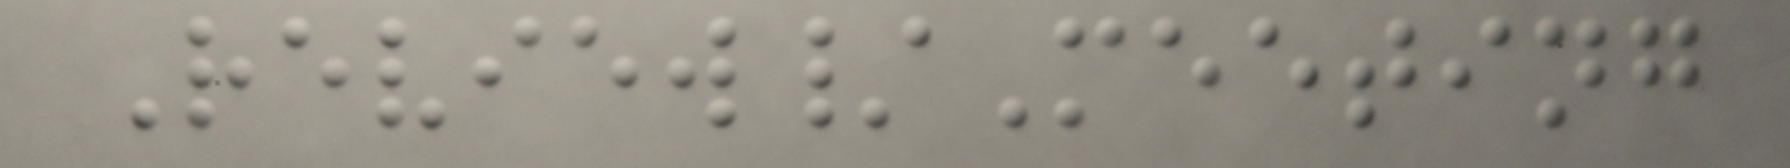Review/Meeting
